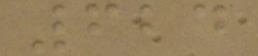624
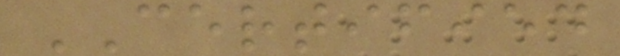CERTIFIED
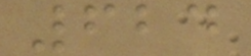624
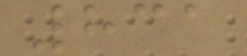831
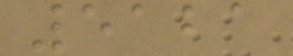5121
